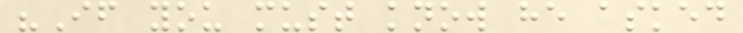"If you must know he asked
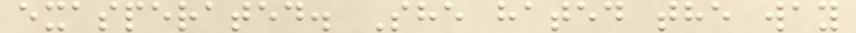exasperated. She hated the way
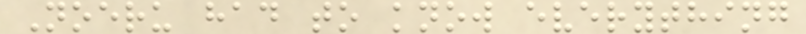Noeru had to know everything
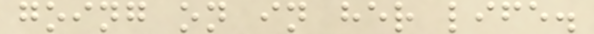going on in her life.
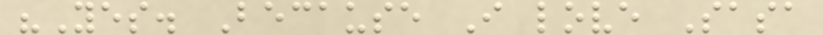"Yes. Because I love Sasa
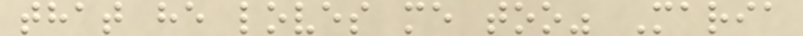that he loves me too" Maria
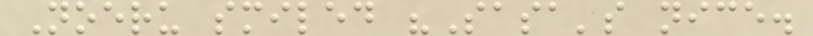Noeru smiled "Sasa's nice.
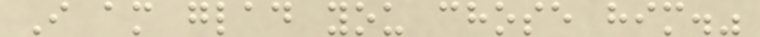I am glad you chose him."
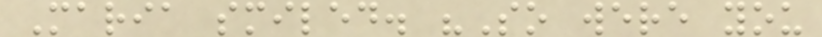Maria smiled. "So were you
